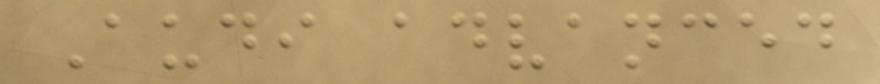Audi advanced
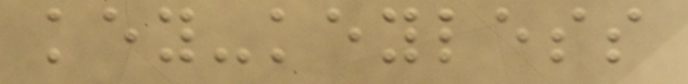key-keyless
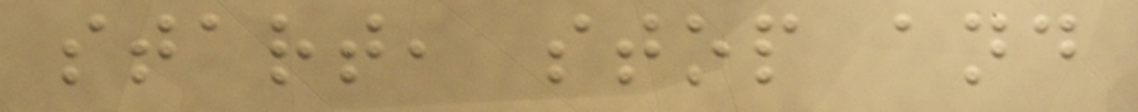start, stop and
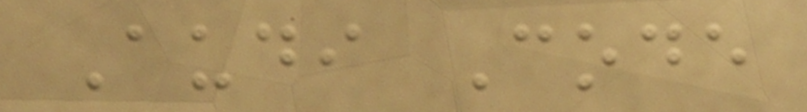Audi Code
